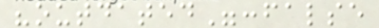"outdated":false
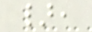},
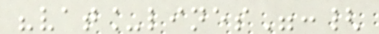"vat_lines":{
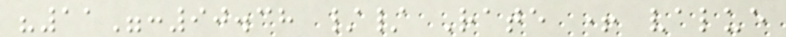"11":90.38 // Rate + value
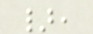},
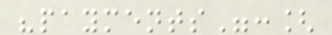"payments":[
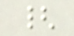{
